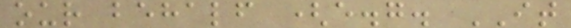our behalf (e.g. IT
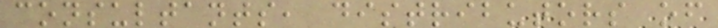consultants, distributors of
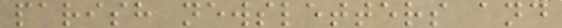parish newsletters and
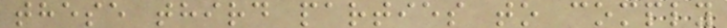these third parties to comply
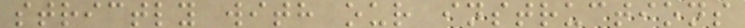strictly with our instructions
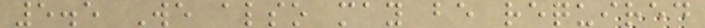5.5 We also may be required
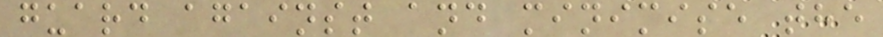guard against and minimise the
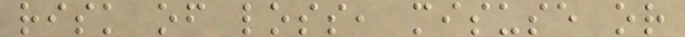risk of loss, misuse or
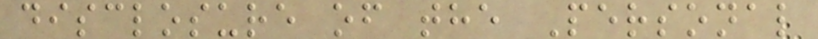disclosure of the Personal
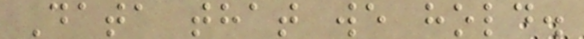Data that we hold.
